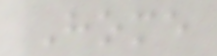Home
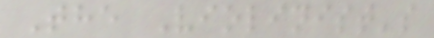The Violinist's
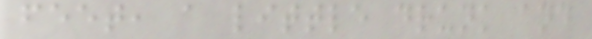feet, a little drunk and
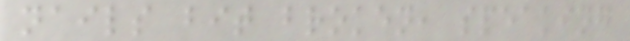nails bit broken, speaking
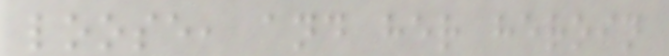loose, and her heroin
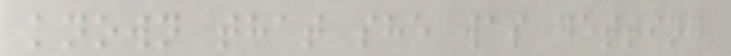known that she was getting
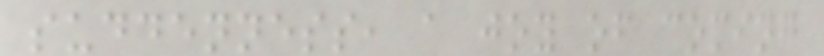suddenness, a joy of coming
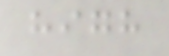high
